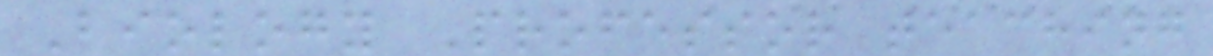Biology Professor teaching
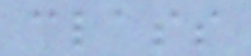class
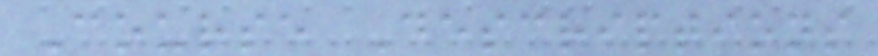Course Descriptions
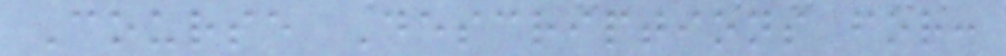Course Descriptions for:
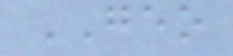GEO
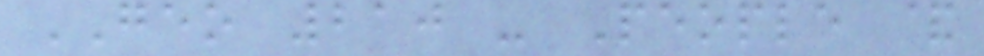GEO 210 - People &
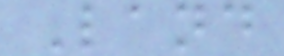Land
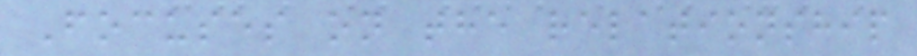Focuses on the relationship
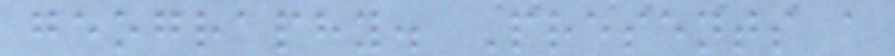geography. Presents a
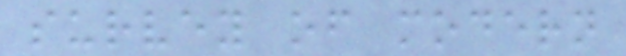survey of modern
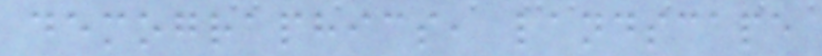demographics, landscape
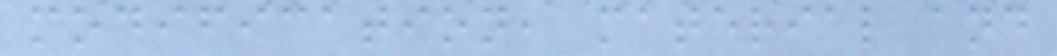modification, material and
